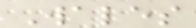Wales
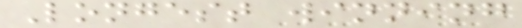Longest winning
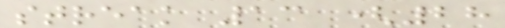streak 13 (28
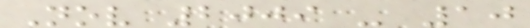Nov 2009 - 10
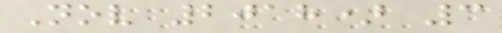Nov 2018) 3
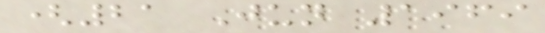(21 Jun 1969
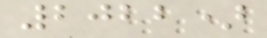2022)
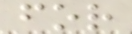for
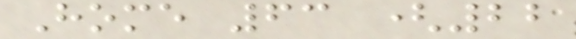Home 63 (22
